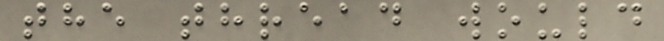the thread would
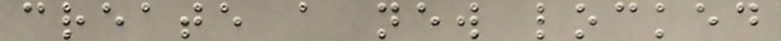create a new locked
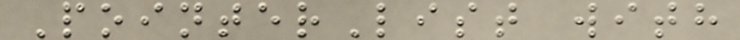PointerList with
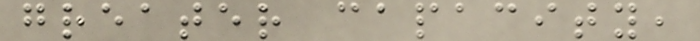greater capacity,
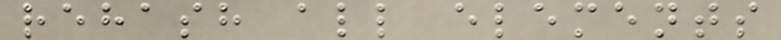rehash all elements
